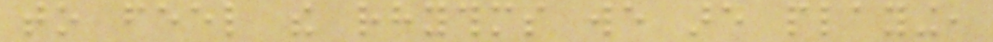to feel the rhythms we are playing,
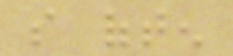so often
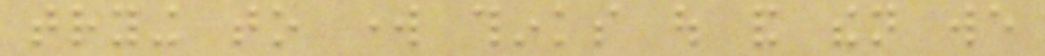trying to work thinks out and then we
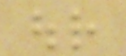our
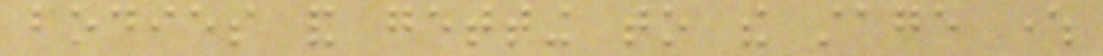bodies and getting to the stage where
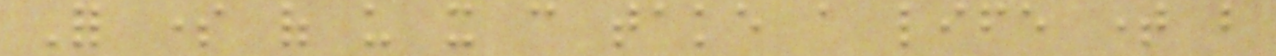For some of us it can take a life time but
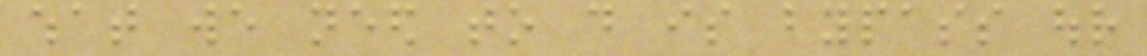what we need to do is bypass our
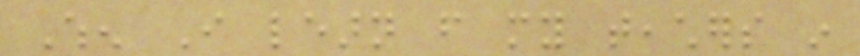When I learn from my teachers in
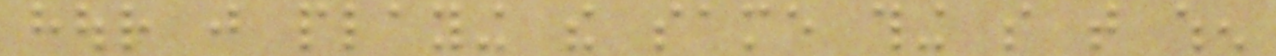hour just playing the same thing so that when
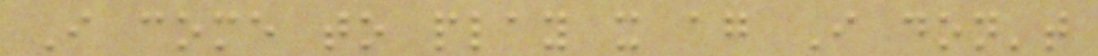I come to play it again I don't
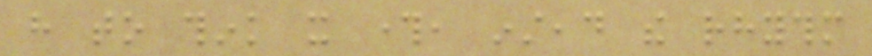have to think it through, instead the rhythm
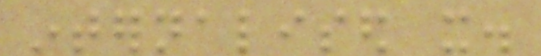internalised it.
